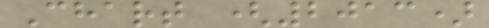Chart (2013)
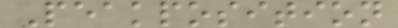Peakposition
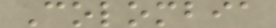Colombia
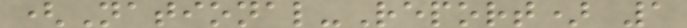(National-Report) 1
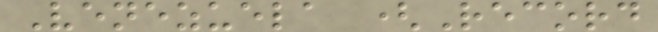Venezuela (Record
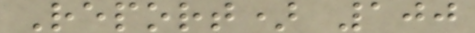Report) 100
